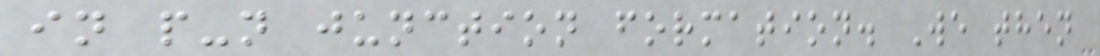in p-n junction formation. We then
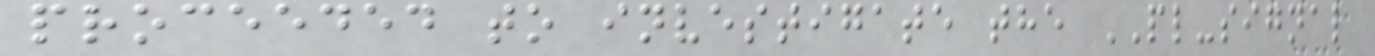proceeded to investigate the PL-signal
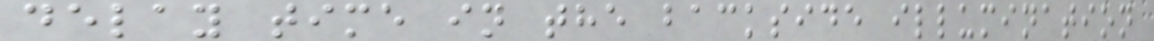delay time in the backside illumination
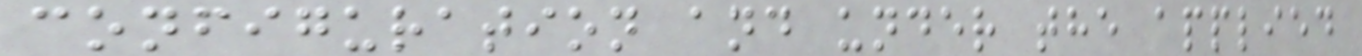configuration and under the applied
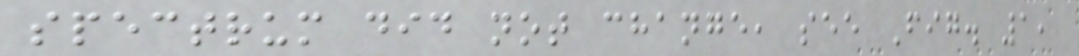spectrum did not change, see Fig. 1,
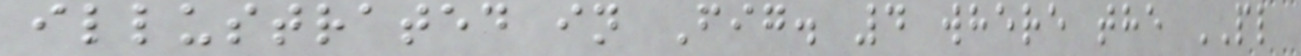illustrated in Fig. 4 where the PL
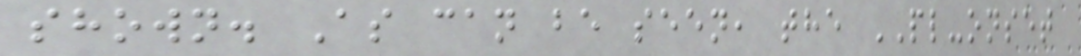shown. As can be seen, the PL-onset
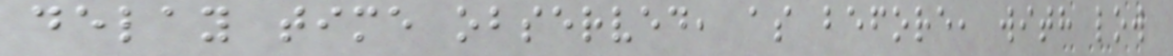delay time observed, as before, with low
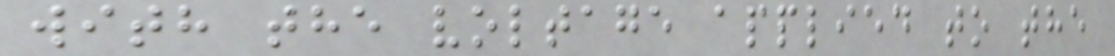with the voltage applied to the
